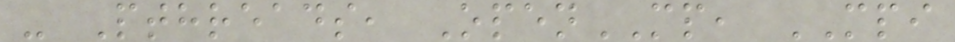- Pthreads, OpenMP, MPI
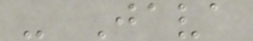- Java
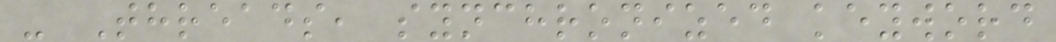- Threads, synchronized keyword
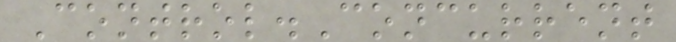Control.Concurrent
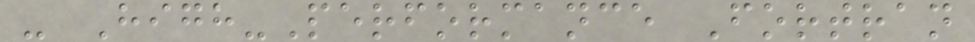- High-Performance Fortran
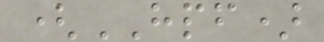(HPF)
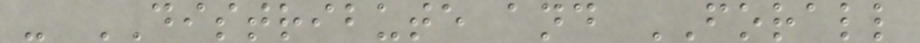- DISTRIBUTE and FORALL
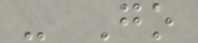- Go
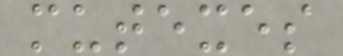mutexes
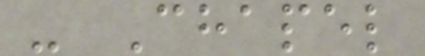- Chapel
